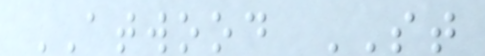ATWOOD ST
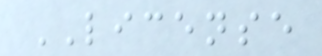LICENSE
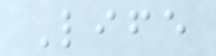Life
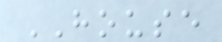HOUSE
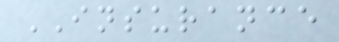INSURANCE
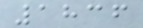1836
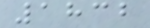1832
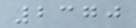2370
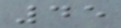45
